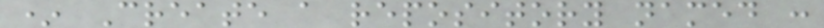* Create a repository named :
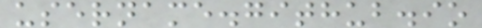username.github.io
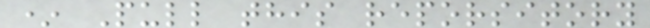* Pull this reporsitory
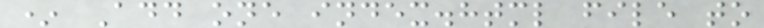* Add one index.html file to
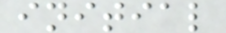initial
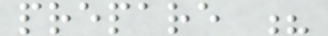prepare ?
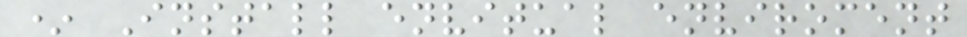* Install envitual enviroment
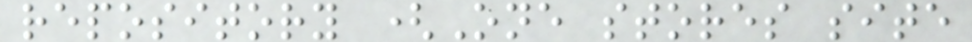repository (One stores site
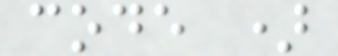code )
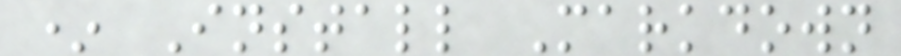* Install Markdown
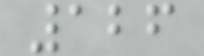126
